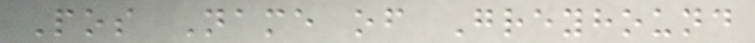Pos Name of Greyhound
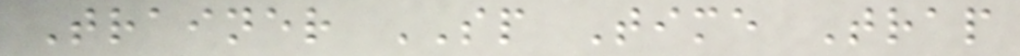Trainer SP Time Trap
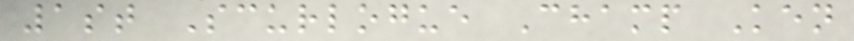1st Scurlogue Champ Ken
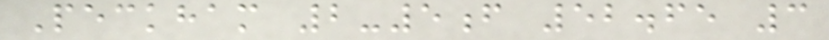Peckham 2-5f 52.65 3
